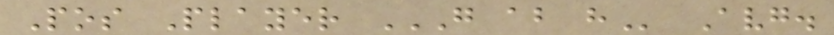Pos Player G AB H Avg.
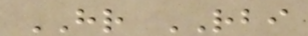HR RBI
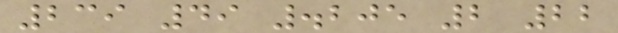239 49 .205 2 22
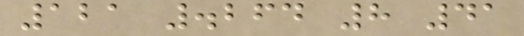121 .264 8 41
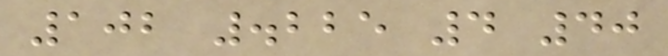102 .225 4 40
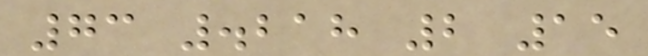73 .218 2 15
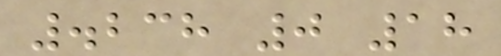.238 0 18
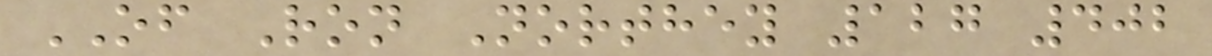OF Ron Northey 127 402
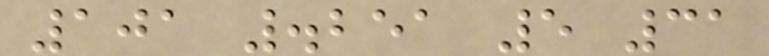101 .251 5 31
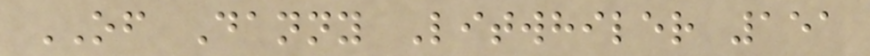OF Danny Litwhiler 151
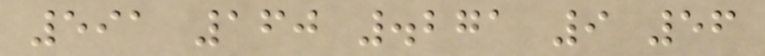591 160 .271 9 56
